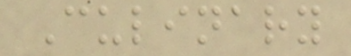Culinary
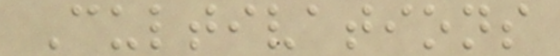Cultivations
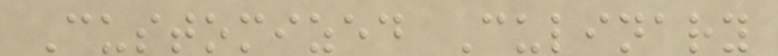Customized Culinary
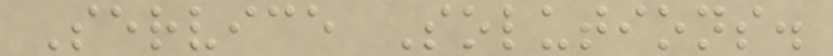Service Solutions.
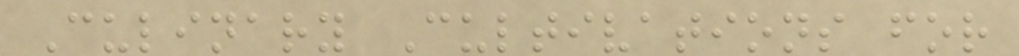Culinary Cultivations for
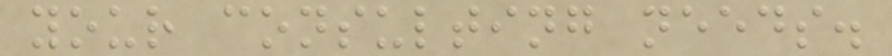your consulting needs.
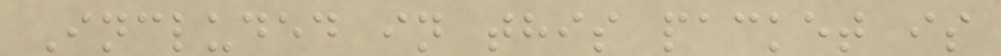Included in this packet is
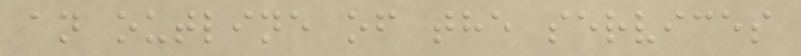an outline of the services
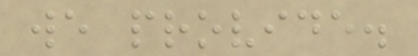we provide.
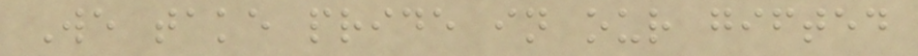We take pride in our gifted
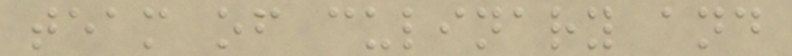team of culinary and
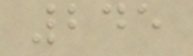245
